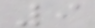9
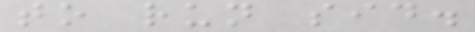to run sid.
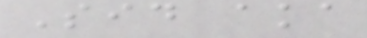Sid aka
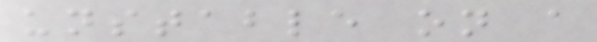unstable on a
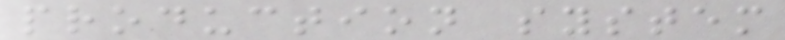production system
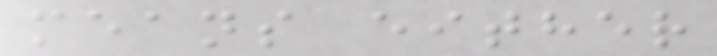means either
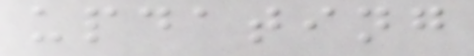updating
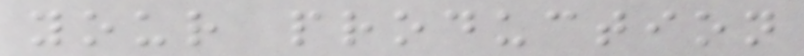your production
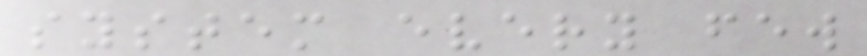system every few
